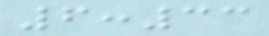6:33
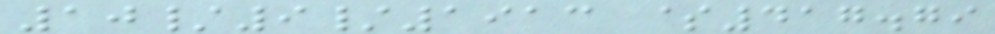10/9/1913 $417.79
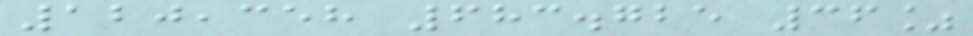120,358 683.725 36%
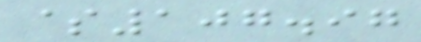$107.97
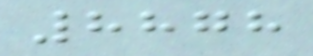8878
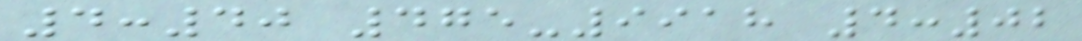4:40 475-9918 4:02
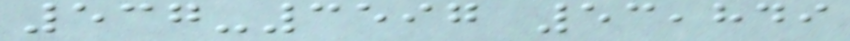537-3597 53,849
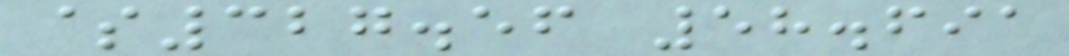$327.56 58.691
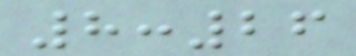8:26
